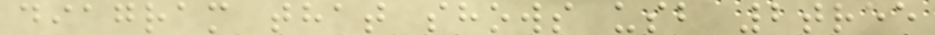diagram that shows usb 2tree
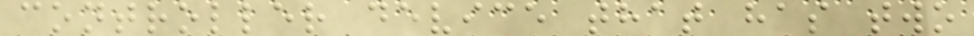controller device that has two
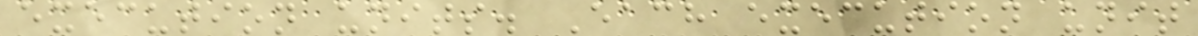execution units. Each execution unit
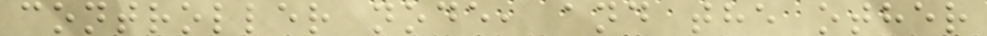controller node, and the other
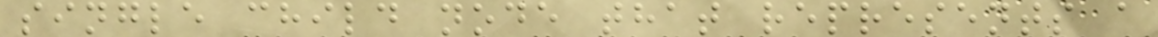single child node that represents a
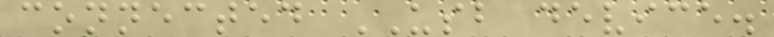connected USB device.
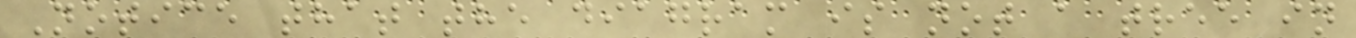Notice that the diagram is not a tree in
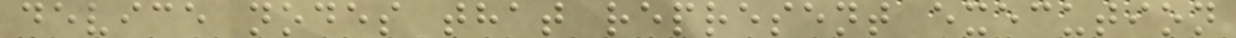device nodes that represent execution
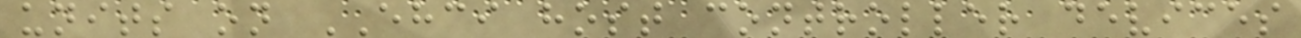units on EHCI host controller devices
